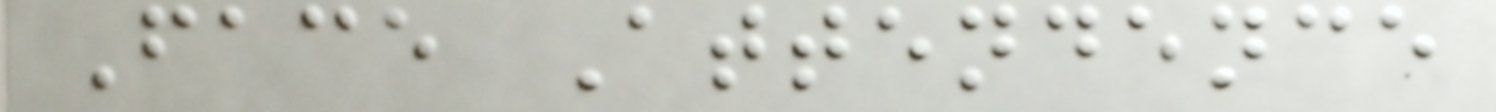Face Attendence
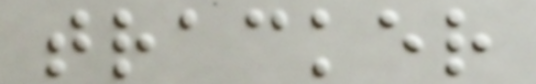tracker
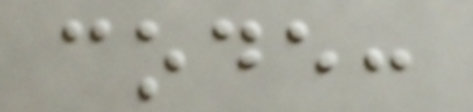code:
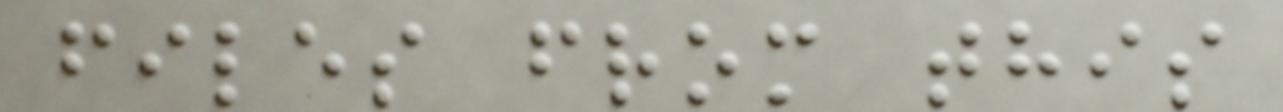files from this
